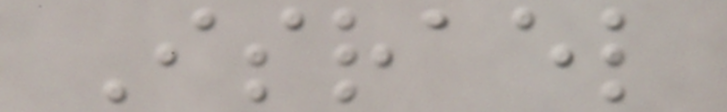Israel
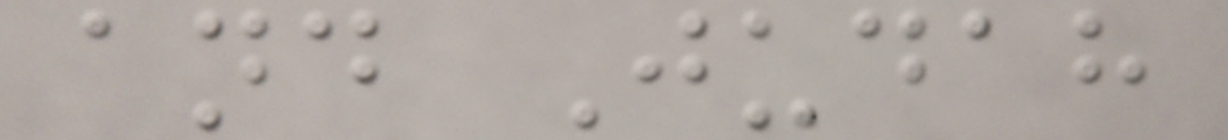and Judah
